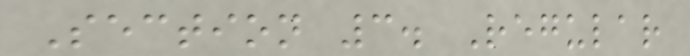Section 3. Regular
